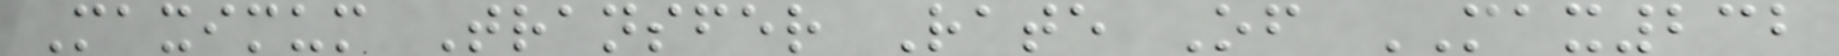Maximum Transfer Rate Of MAX232
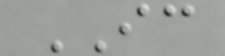IC
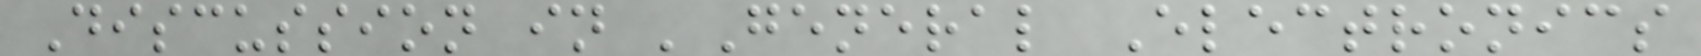Discussion in 'General Electronics
